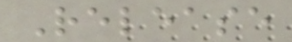Release
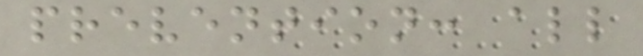prevention: all
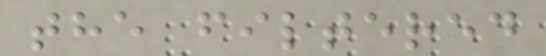the filtered
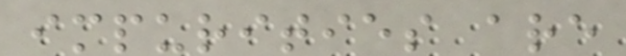impurities are
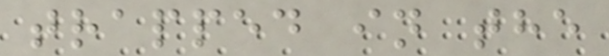trapped in the
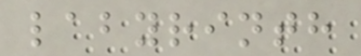labyrinth
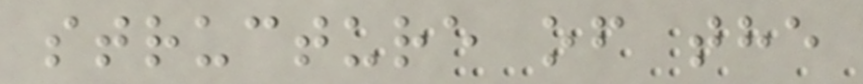structure of the
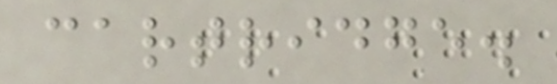cartridge.
